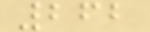262
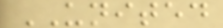UNITED
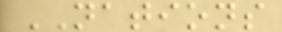NATIONS
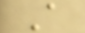A
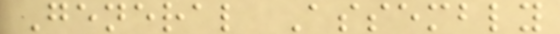General Assembly
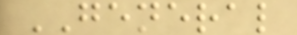GENERAL
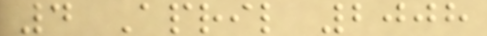4 April 2008
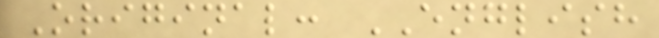Original: ENGLISH
